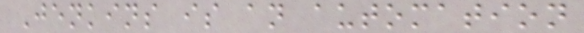Jenkins is an automation
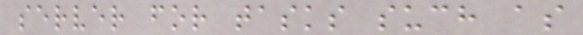server for tasks such as
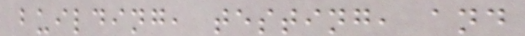building, testing, and
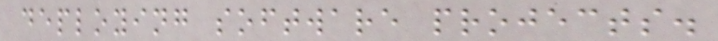deploying software projects.
